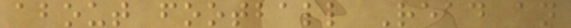about football Read an
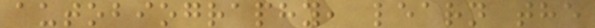autobiography, learn the
